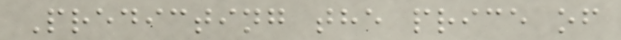Predicting the price of
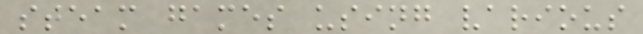steam games using various
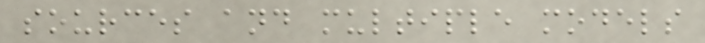sources and multiple models
